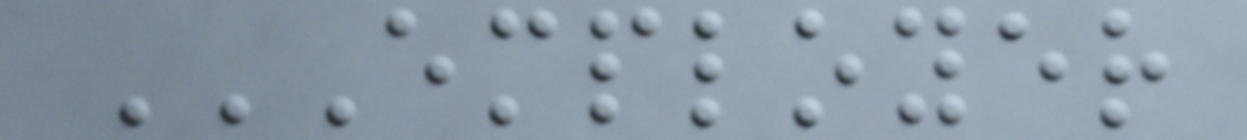EMPLOYER
